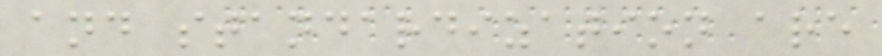and standardization are
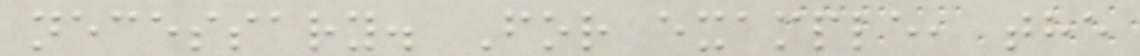necessary. For example, the
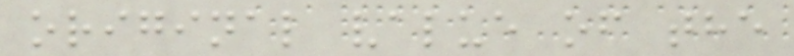original value of the
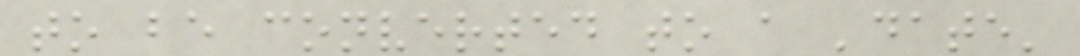to be converted to a 'date'
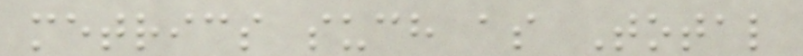metrics such as Total
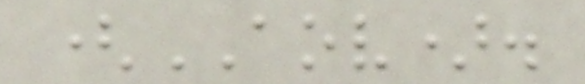(AOV).
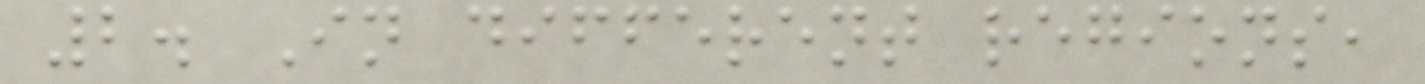2. In different regions,
